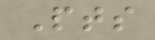Pts
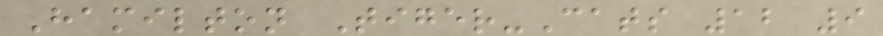Hamilton Tiger-Cats 12 9
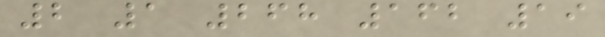2 1 268 162 19
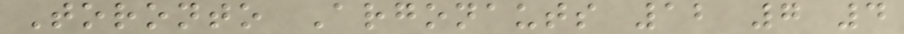Toronto Argonauts 12 7 4
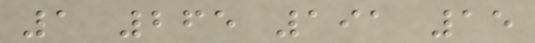1 265 191 15
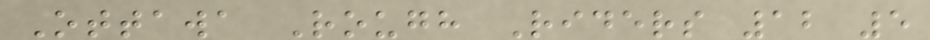Ottawa Rough Riders 12 5
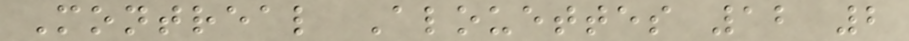Montreal Alouettes 12 2
